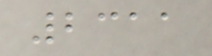2311
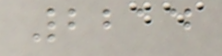2214
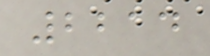2214
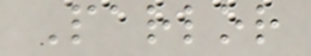Parlor
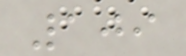109
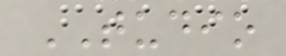TUDIO
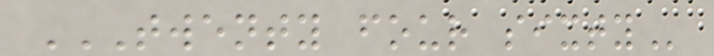TWENTY FOUR SIXTY
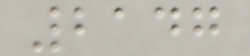2147
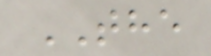THE
